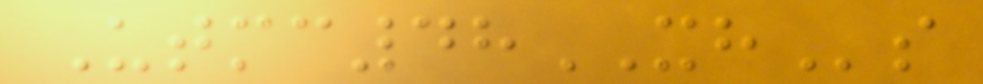Utmc48XHs
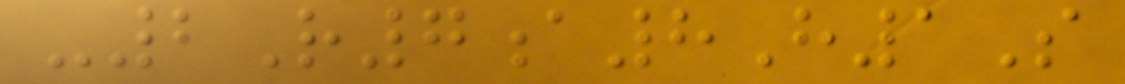-2R7a8H1S
